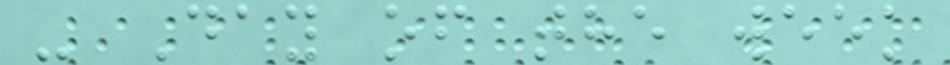- Day of the week
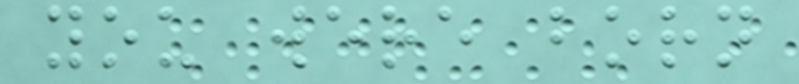you were born
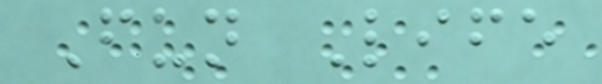Fun Life
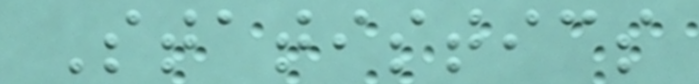Statistics
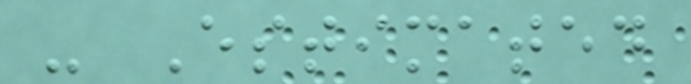- Estimated
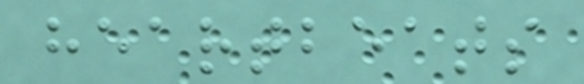heartbeats
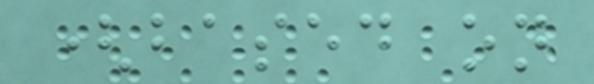(based on
